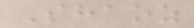Shaoz
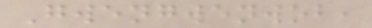Gwengwenwob,
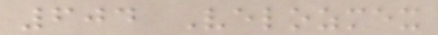604 Velozmex
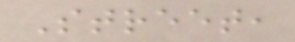Street,
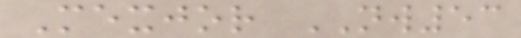Mexjor NW53
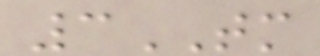3TM
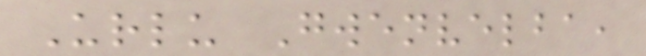Urlu Gwenvelba,
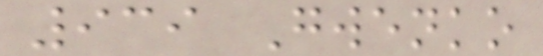939 Gwenko
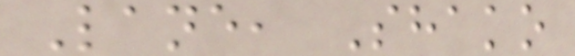Lane, Shako
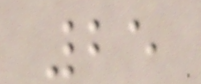25
